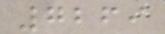7269
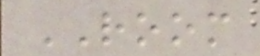ROOM
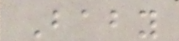Baby
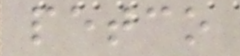petco
